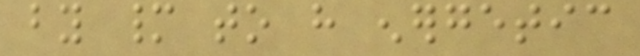by many to have energetic
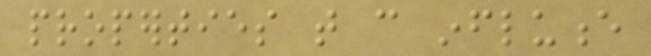properties that can influence
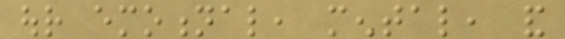our emotional, mental, and
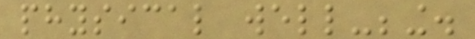physical well-being.
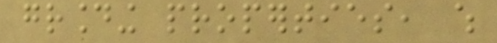grounding properties, which
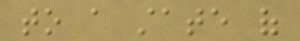to a state of
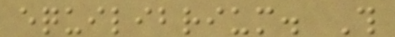equilibrium. This
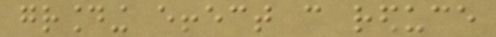grounding effect can reduce
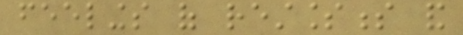feelings of restlessness and
